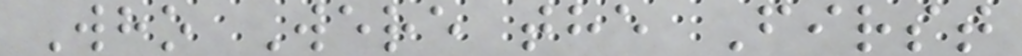Who Were the First
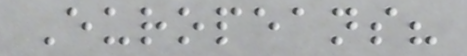Europeans?
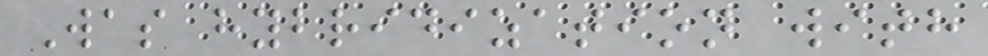Was hybridization with
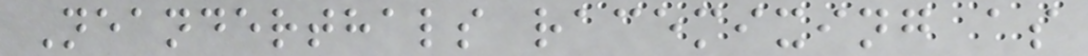Neanderthals racemixing as
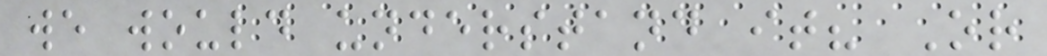we would understand it? Or
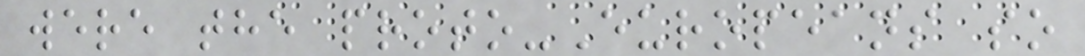were the proto-Europeans so
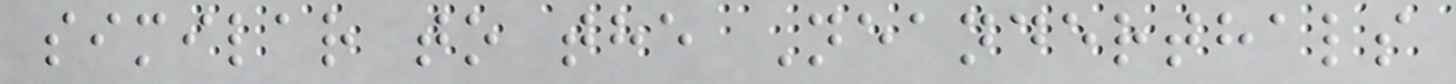similar to the Neanderthals
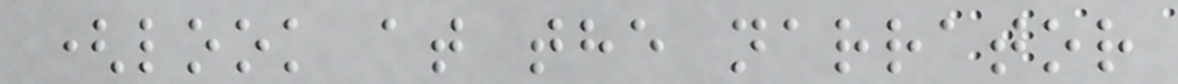(look at the narrator
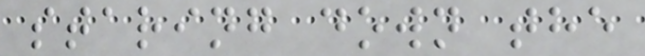staring down the
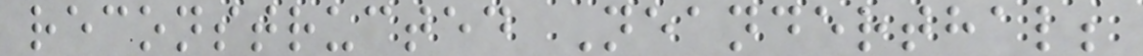reconstructed Neanderthal;
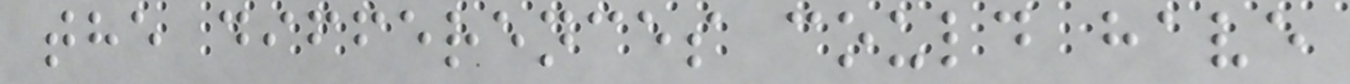the differences could have
